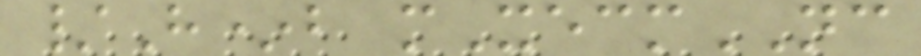/H*b mXecmNC
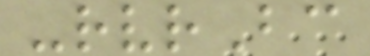-rvrBc
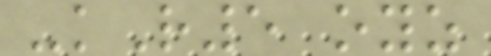-kR5 oyz
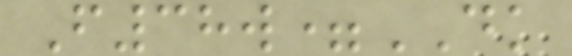F38w=DK
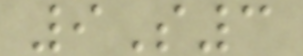9S3
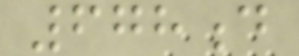678d
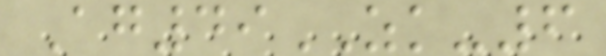Ag49ZK-6
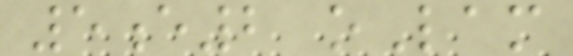5e2 oLam
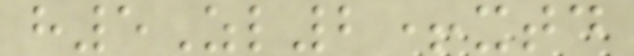h5Zl2+xtd
